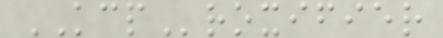KCProxifier
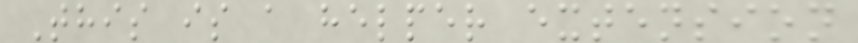This is a helper extension
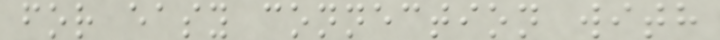for easy connection with
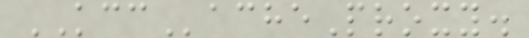KCCacheProxy.
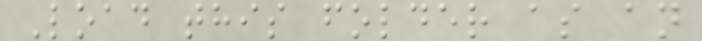Load this folder as an
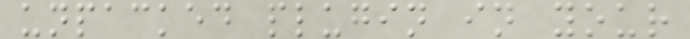unpacked plugin in your
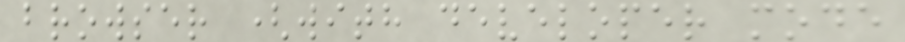browser (with developer mode
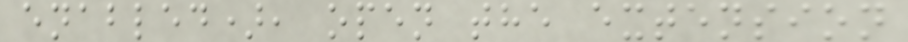enabled), open the extension
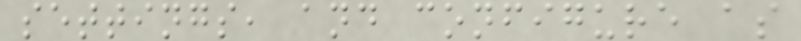settings, and configure as
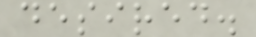desired.
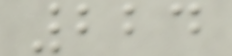224
